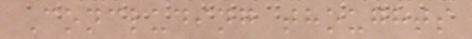Concluding thoughts
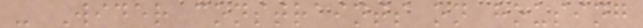- Wider constraints on housing
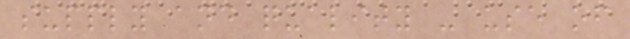supply and quality - use of
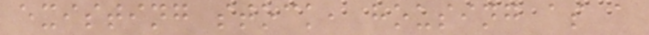existing stock, housing as a
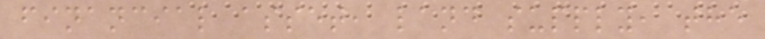financial asset, land supply, the
